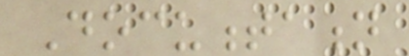Documentation
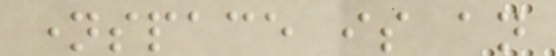namespace is an
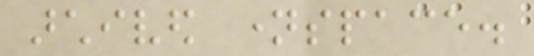archived namespace.
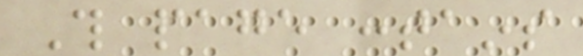This page contains
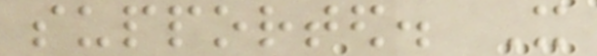supported. It
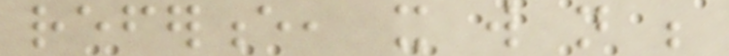reference, it will not be
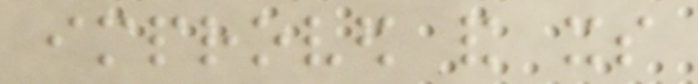improved and its
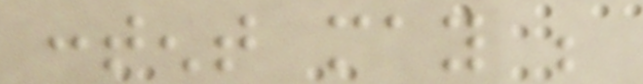content may be
